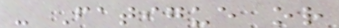- Fatigue or
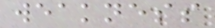weakness
